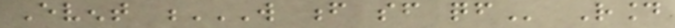Event W F SF QF Round
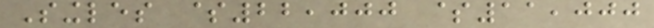Singles $22,000 $11,000
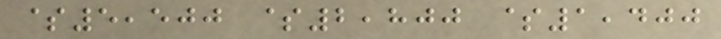$5,500 $2,800 $1,400
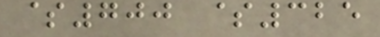$700 $325
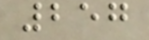257
